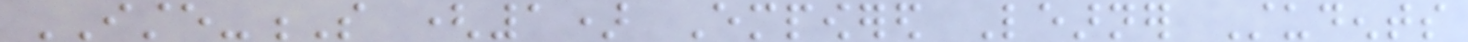ISTE-S (1) Empowered Learner Students
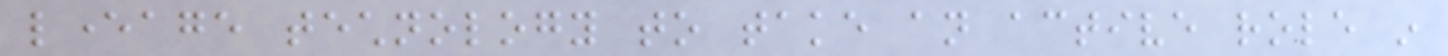leverage technology to take an active role in
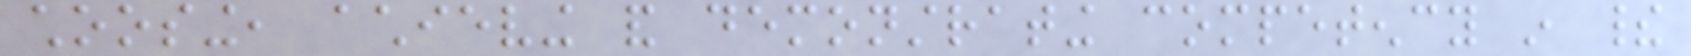choosing, achieving and demonstrating competency in their
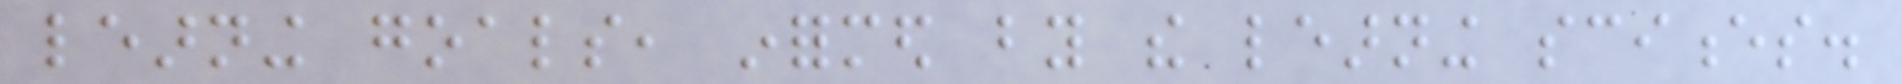learning goals, informed by the learning sciences.
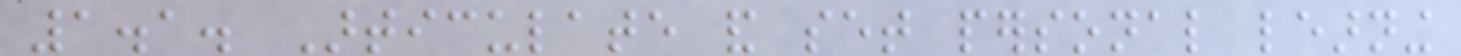1.1. Articulate and set personal learning
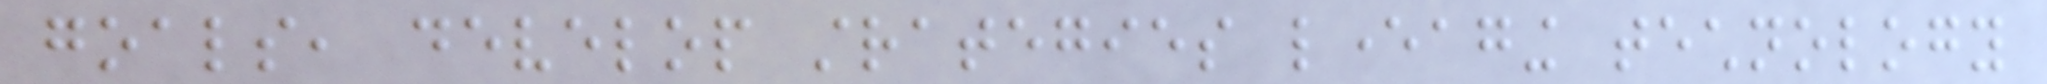goals, develop strategies leveraging technology
